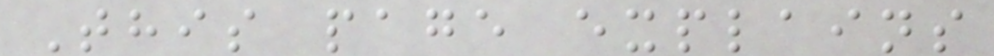This page explains
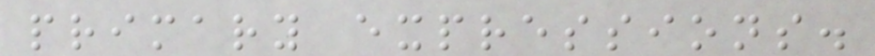primary expressions.
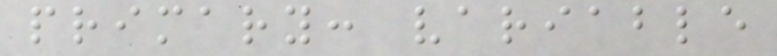primary: variable
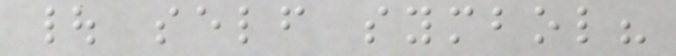| self symbol?
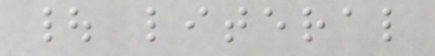| literal
